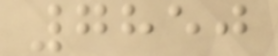7850
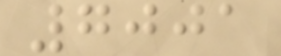7001
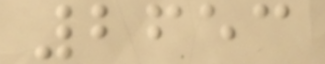2653
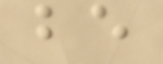be
